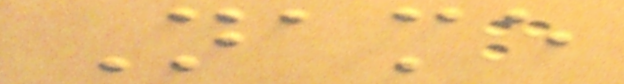Name
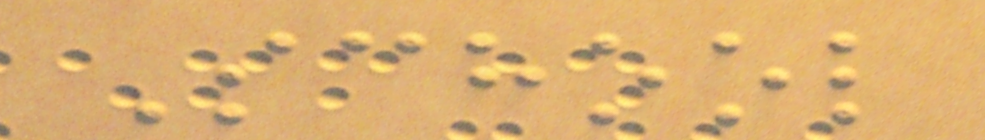School
